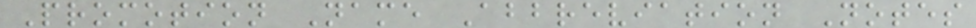Promotion Name Abbreviation Notes
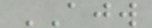AJW
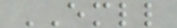EMLL
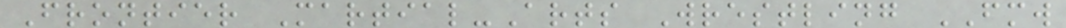Frontier Martial-Arts Wrestling FMW
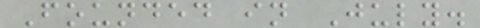Founded in July.
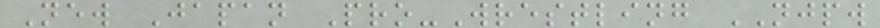New Japan Pro-Wrestling NJPW
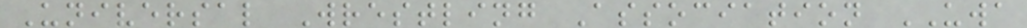Universal Wrestling Association UWA
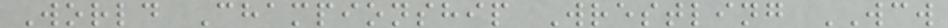World Championship Wrestling WCW
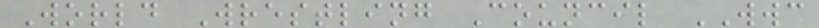World Wrestling Council WWC
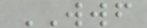WWF
